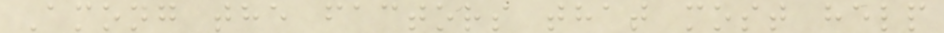Among the factors that most help
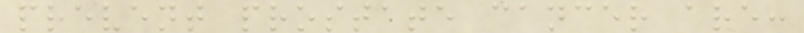prevent prostate cancer are:
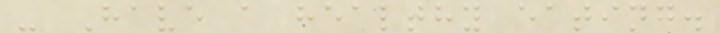- Have a healthy eating.
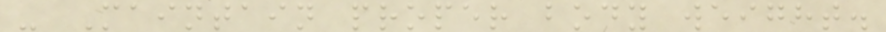- Maintain proper body weight.
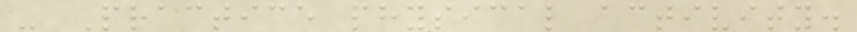- Practice physical activity.
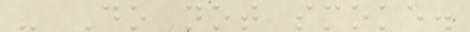- Do not smoke.
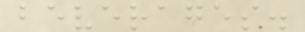beverages.
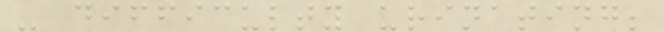- difficulty urinating;
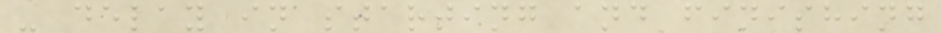- delay in starting and finishing
